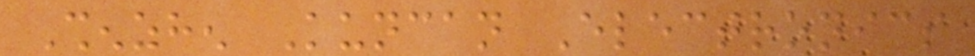Shenzhen Kuncan Electronics
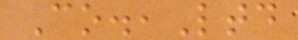Co.,Ltd
